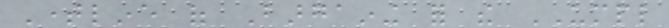Timeline of Bargaining for the UMPL
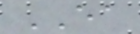EA
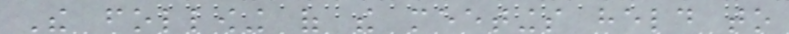The following of the meetings held to
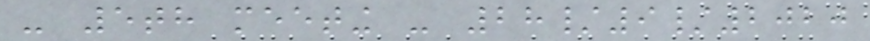- 5th meeting - 28/9/2020
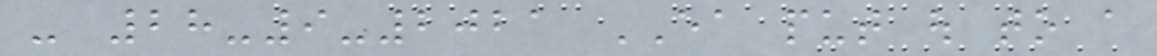- 28-9-2021 EA put out to a
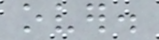over.
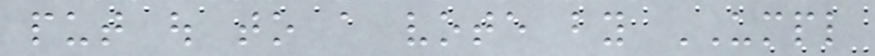put out to a vote by UMPL
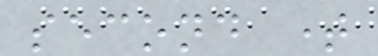second time
